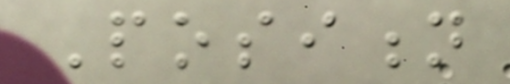Position
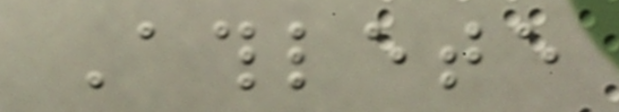Athlete
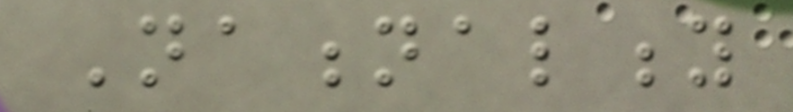Nationality
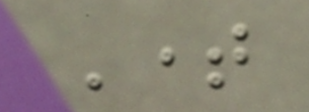Time
